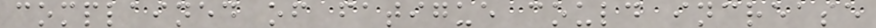complained of fatigue could increase
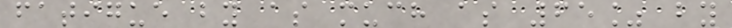fatigue by as much as 65% by
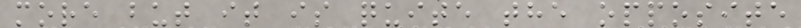more but it is quite the opposite
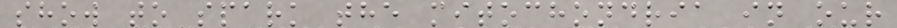show to spark the mitochondria in our
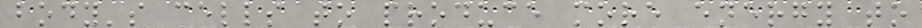body's cells to produce more energy to
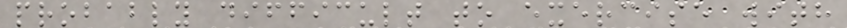probably difficult to exercise with
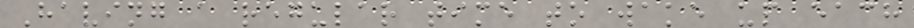Having a regular time to wake up each
